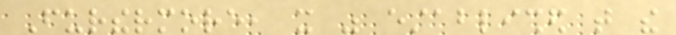Furthermore, it was established that the
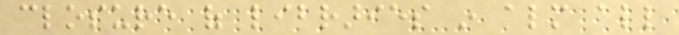closure of libraries in almost all
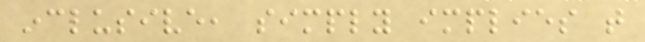inclusive, simply implies that
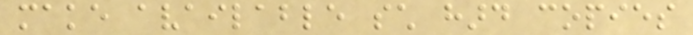make available such hard copies
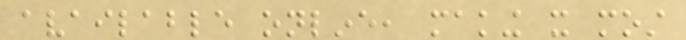available online, making it most
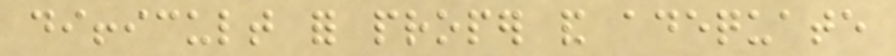difficult for proper and adequate
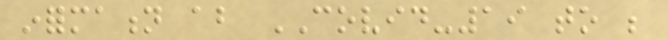information about COVID-19 to be
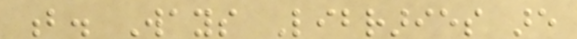b. Ways Libraries are
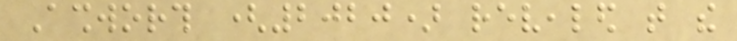Ashworth (2020) revealed that the
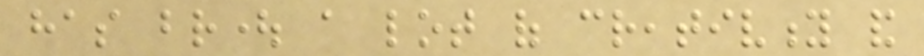has brought a lot of creativity and
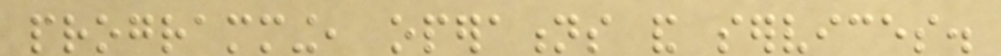programming, operations and services.
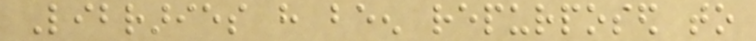Libraries have been repurposed to
